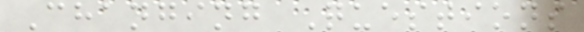Changing Questions
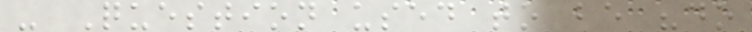- Question used to be "do
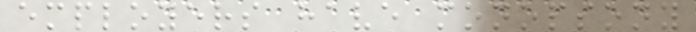employers have monopsony
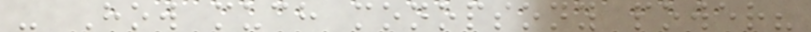- How much monopsony power?
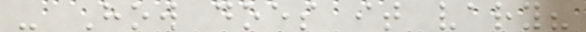- How does it vary?
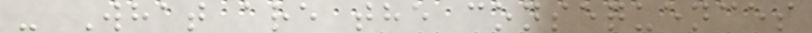- What are the consequences
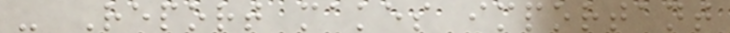- Report makes important
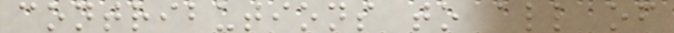contributions to all of
